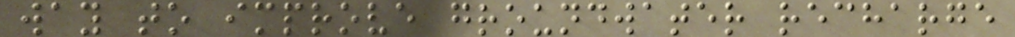way to improve groundwater recharge
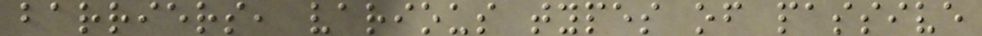barriers, various types of passive
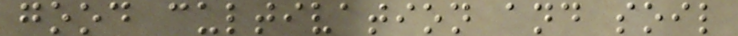good cultivation and soil
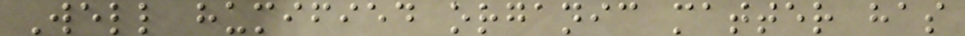Well humified organic matter has
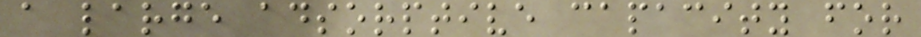a large adsorptive capacity for
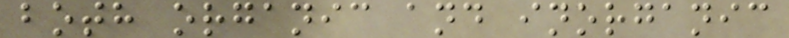both organic and inorganic
